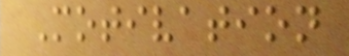Motivation
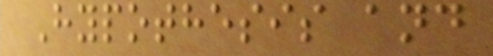Hypothesis and
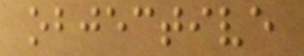objective
